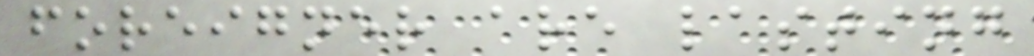foreigner are lasting
